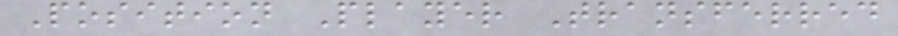Position Player Transferred
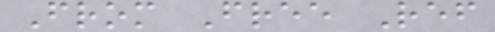From Free Ref
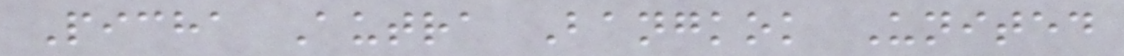Picha Autra Bangkok United
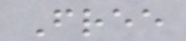Free
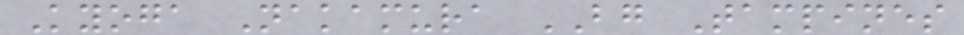Kyoga Nakamura BG Tampines
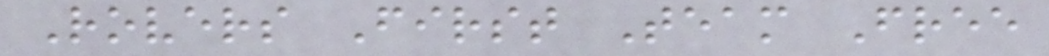Rovers First Team Free
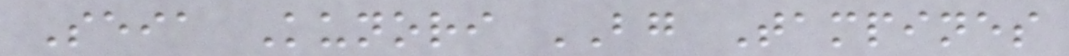Seia Kunori BG Tampines
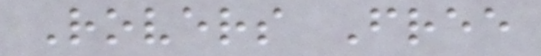Rovers Free
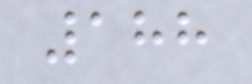188
